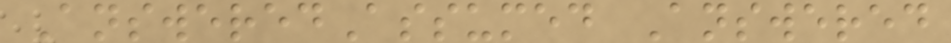AnsweredAssumed Answered
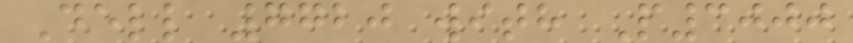Dell 7720 with P3000
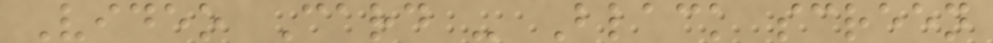Video Card - Black screen
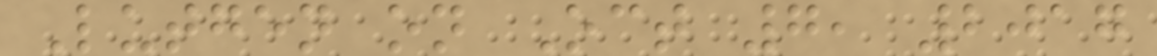Lutgen on Oct 7, 2017
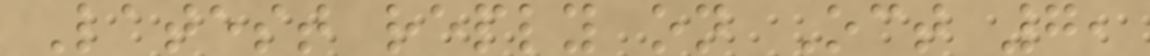Latest reply on Oct 7,
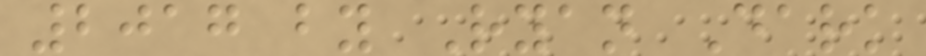2017 by Ryan Dark
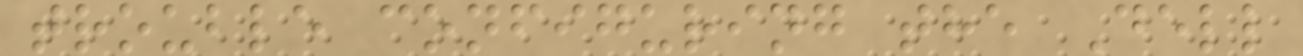trouble configuring the Dell
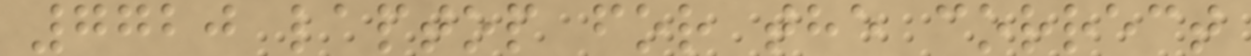7720 laptop for the correct
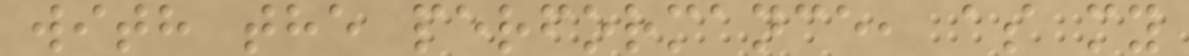with the performance, as my
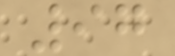97
